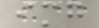img
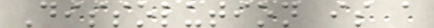Dissolution is a
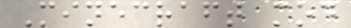Minecraft mod
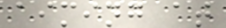aiming at
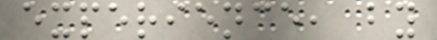experience, by
